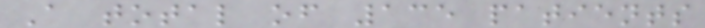A total of 135 patients
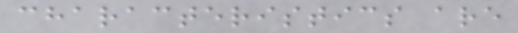characteristics are
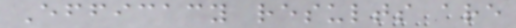Efficacy results are
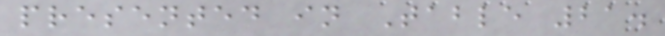presented in Table 21.
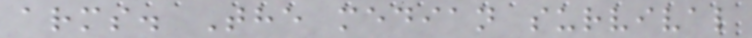arms. The median survival
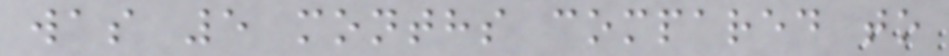was 5 months compared to
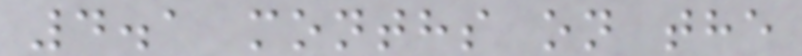4.1 months on the
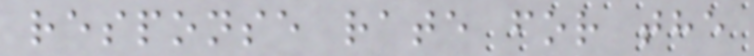response rate for the
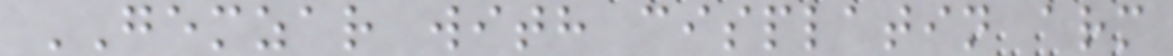GEMZAR with cisplatin arm
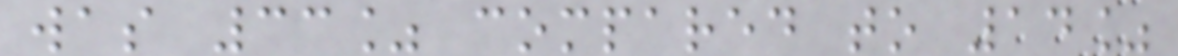was 33% compared to 14%
